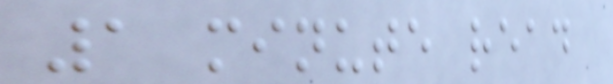1 minute read
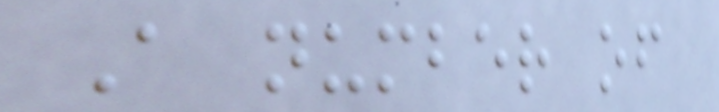A number of
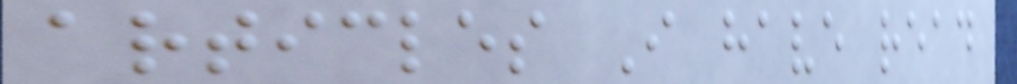articles I have read
